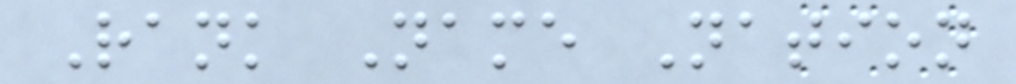Rank Name Nation
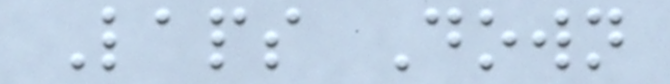Laps Down
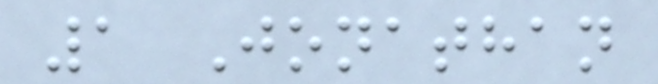1 Jonathan
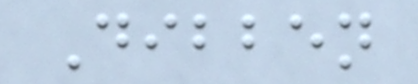Dibben
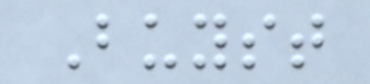Buyst
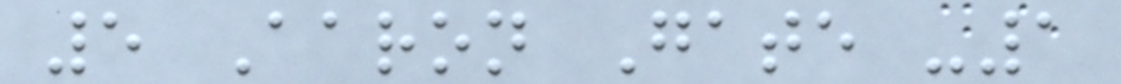5 Aaron Gate -1
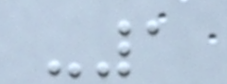-1
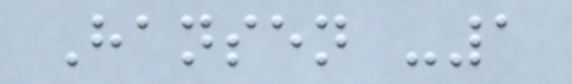Hansen -1
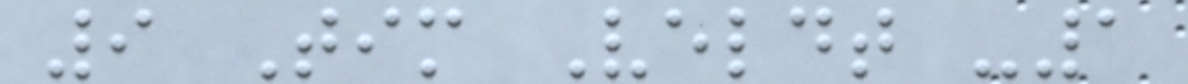9 Tim Veldt -1
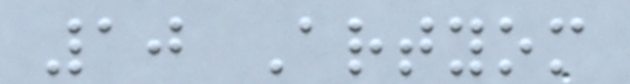10 Artyom
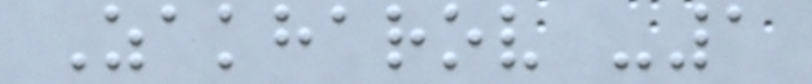Zakharov -1
